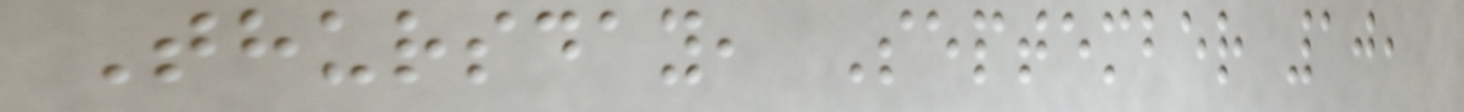Thursday, September 10,
